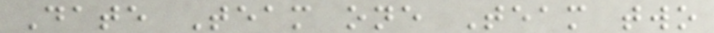Date Team one Team two
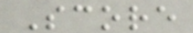Score
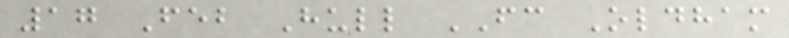17 Feb Hull FC Oldham
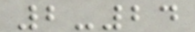2-24
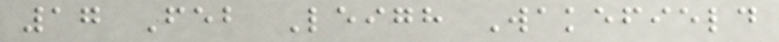17 Feb Leigh Wakefield
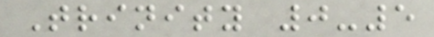Trinity 0-5
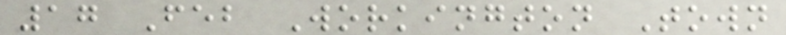17 Feb Workington Town
